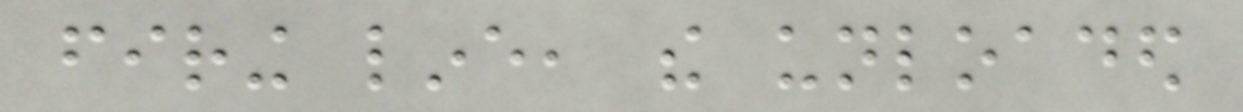firing line, the unloaded
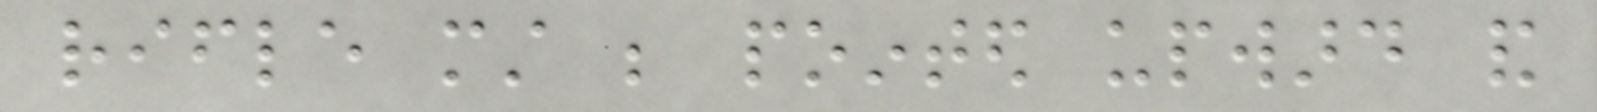rifle must be pointed upward and
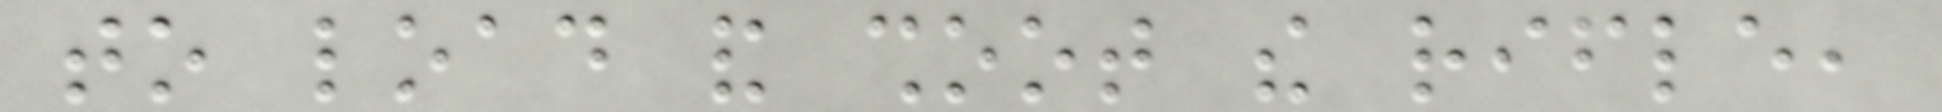to load and shoot the rifle,
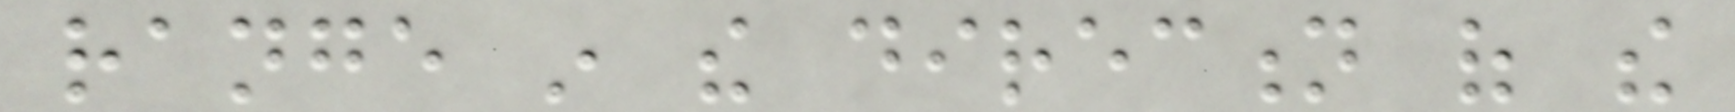range in the direction of the
